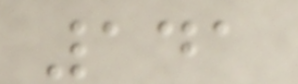141
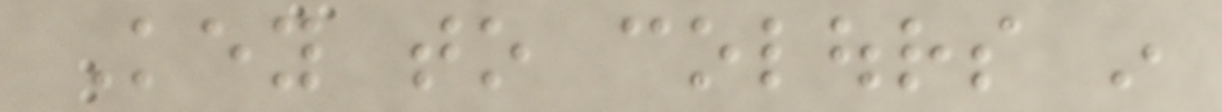Key to colours in
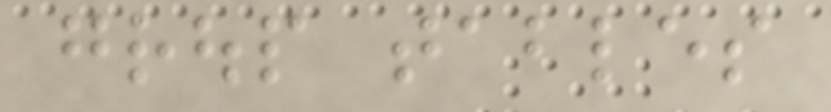group tables
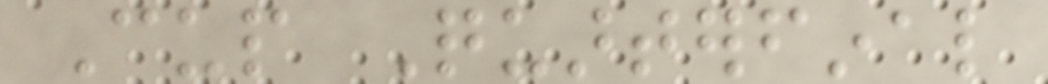Cup Quarterfinal
